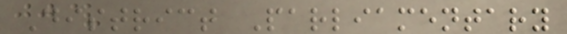District Parliamentary
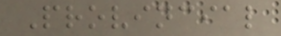Provincial
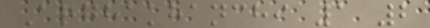Arghakhanchi 1 2
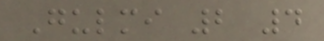Gulmi 2 4
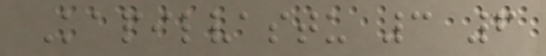Kapilvastu 3 6
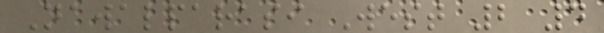Nawalparasi West 2 4
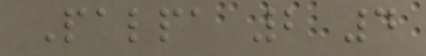Palpa 2 4
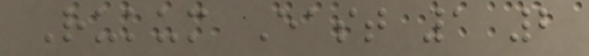Rukum East 1 2
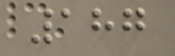187
